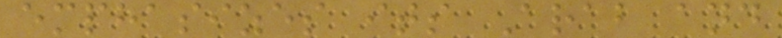emphasizes its Arab and
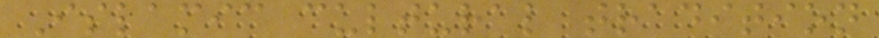Islamic cultural tradition
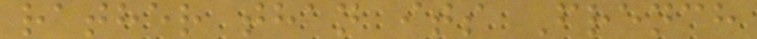rather than its French
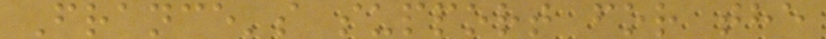France's support for the
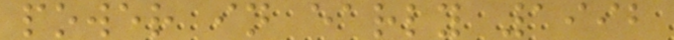power in early 1992
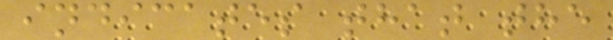indicates that the
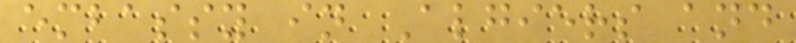embassy in Algiers and
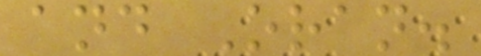and Oran.
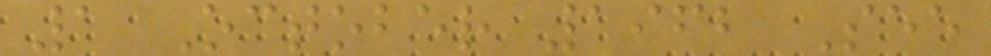1 October 1962 See
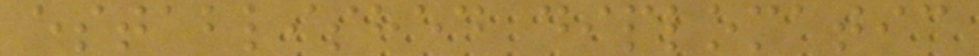established diplomatic
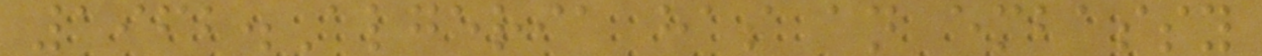1962.Algeria has an embassy
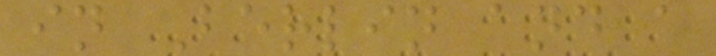in Berlin and a
